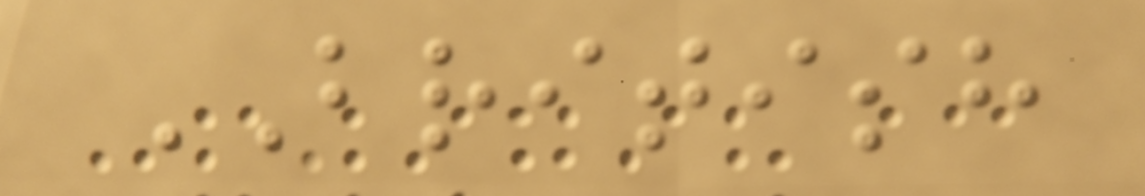BRITISH
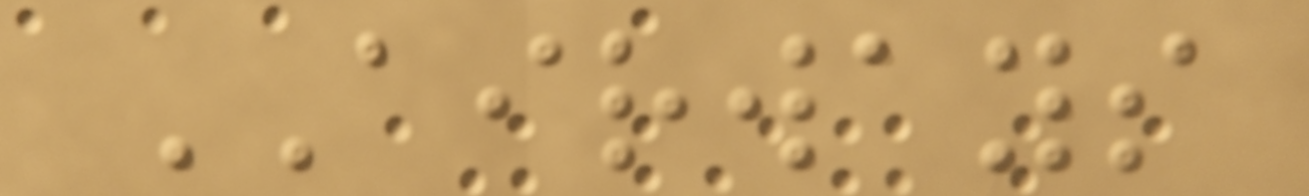AIRWAYS
